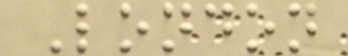London
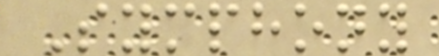Symphony
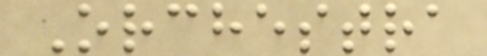Orchestra
